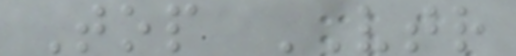Top VTR
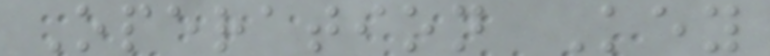Operation Key
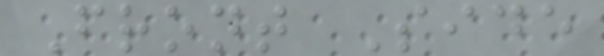Front Side
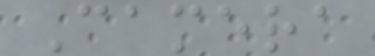Camera
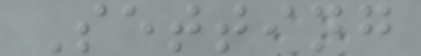Setting
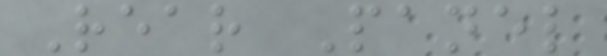Rear Panel
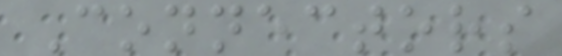Connectors
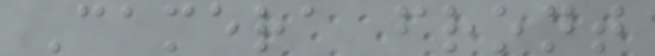Camera front
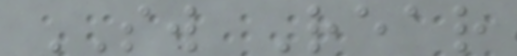SW Rear
